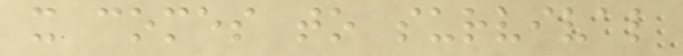it comes to survival
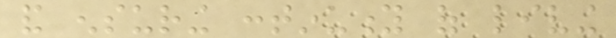and ensuring continuity of living
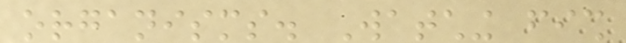organisms. Watching fish
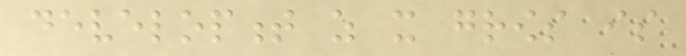development as it grows is
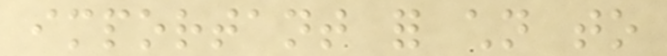important for children to
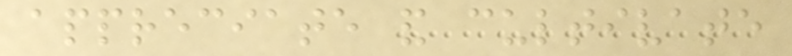appreciate and cultivate
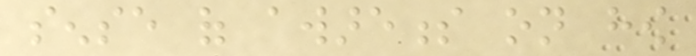sense of awareness on how
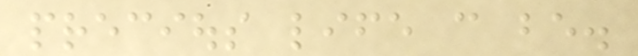precious life can be.
